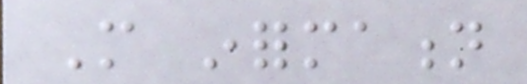More information
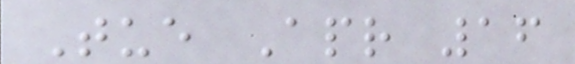Tue Apr 16
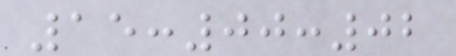15:00:02
